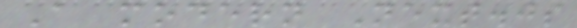A modern Next.js
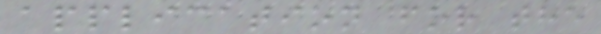application for the
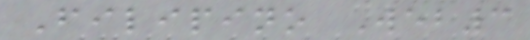Filipino Web3
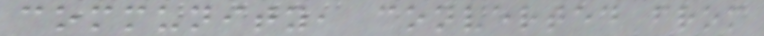community, converted from
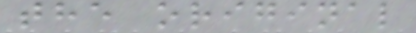the original
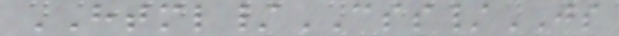HTML/CSS/JS
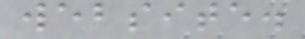website.
